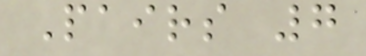Pairs 7
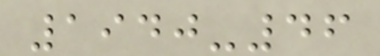1940-46
